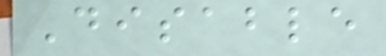Disable
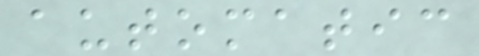automatic
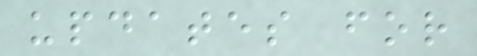updates for
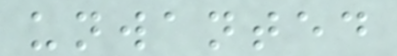unwanted
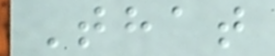That
